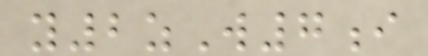y2zW7i
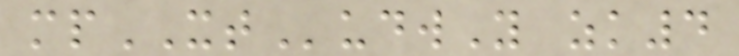mpXTudwY zk4
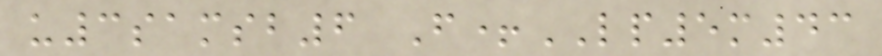u3samsb6 F+LP5m43
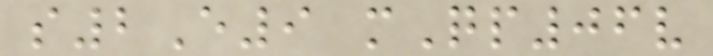s2E9 mQp06v
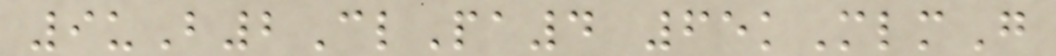9uB2ClPa4 65kMlmG
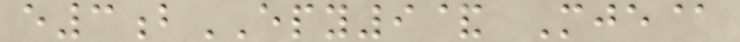e3bEPY9& Mje@
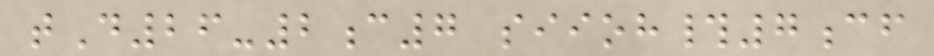tD26-2c7 siioh#7cf
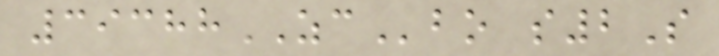39388ZCbo s2S
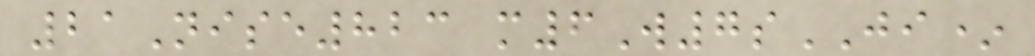21Nise823 m6W7sJI*
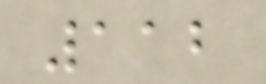112
